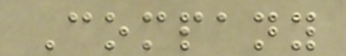Company
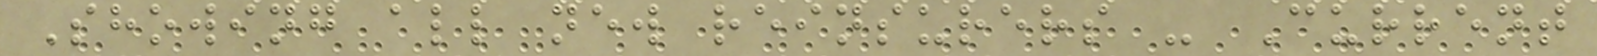Showing all new reinsurers - Current
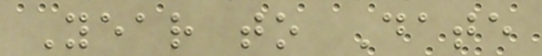Year to Date
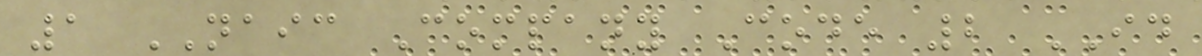1 NAIC Company Code 2 ID
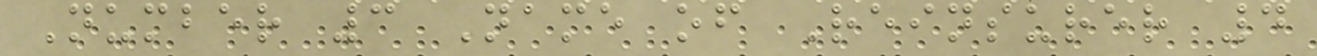Number 3 Name of Reinsurer 4
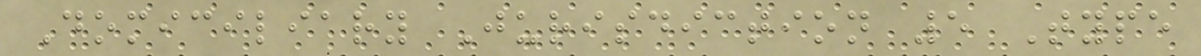Domiciliary Jurisdiction 5 Type
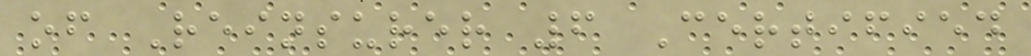of Reinsurer 6 Certified
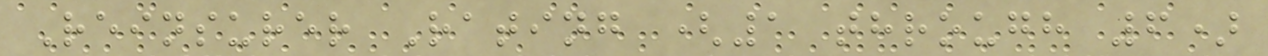Reinsurer Rating (1 through 6)
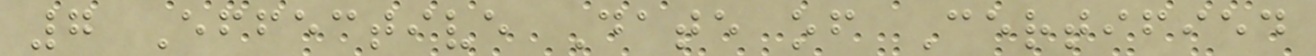7 Effective Date of Certified
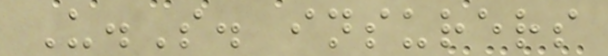U.S. insurers
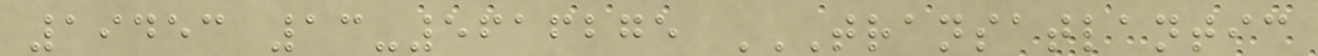19453 13-5616275 TRANSATLANTIC
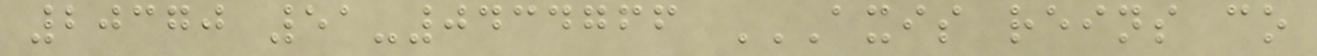20370 51-0434766 AXIS REINS CO
